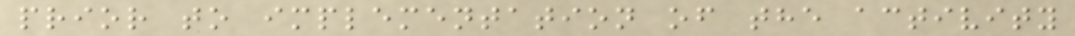prior to implementation of the activity
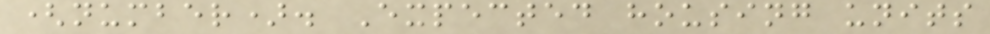(number). Expected housing units
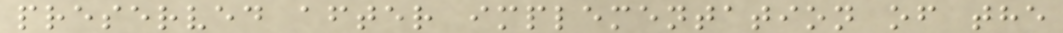preserved after implementation of the
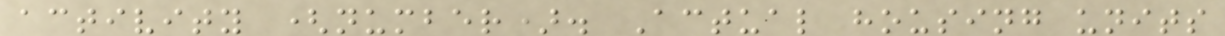activity (number). Actual housing units
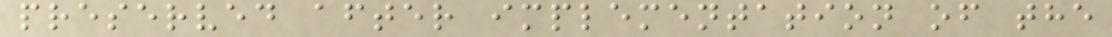preserved after implementation of the
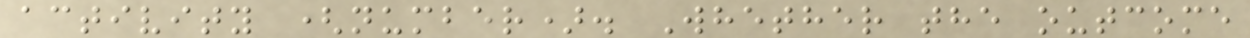activity (number). Whether the outcome
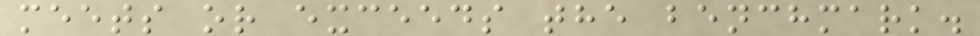meets or exceeds the benchmark.
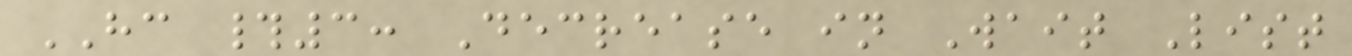HC #3: Decrease in Wait List
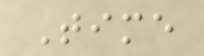Time
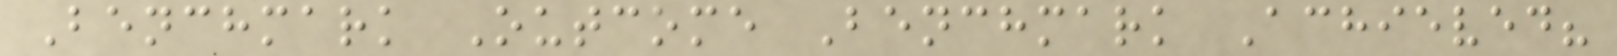Benchmark Outcome Benchmark Achieved?
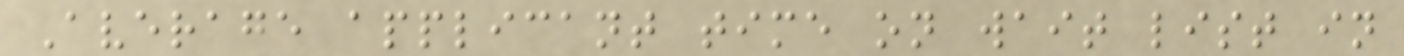Average applicant time on wait list in
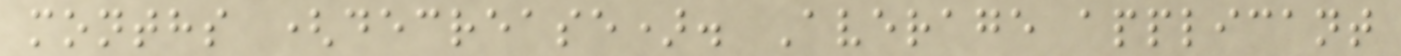months (decrease). Average applicant
